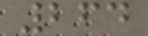264
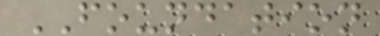FOUNDATION
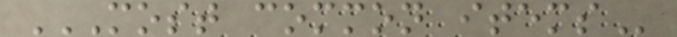MOST COMMON ITEMS
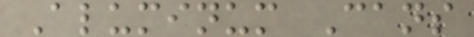Aluminum Cans
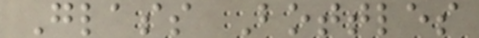Glass Bottles
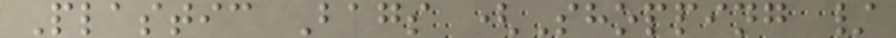Plastic Bags (Shopping /
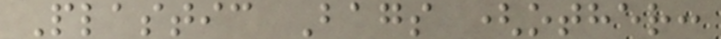Plastic Bags (other:
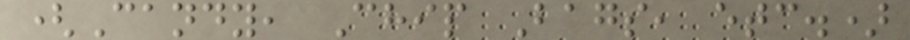(Candy, Chip Bags, etc.)
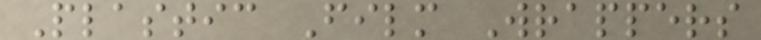Plastic Film Wrappers
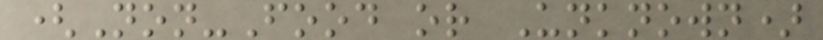(Non-Food or Unknown)
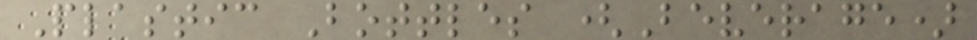Plastic Bottles (Beverage)
